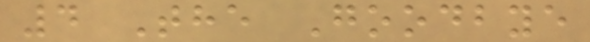4 The Goodbye
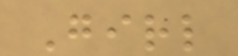Girl
